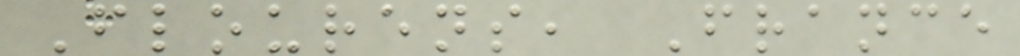Flourens, France
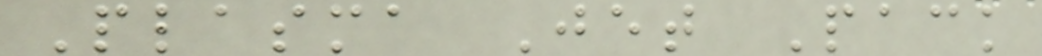Plasma Jet Pack
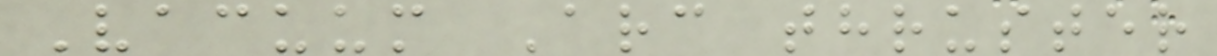Vacuum Arc thruster
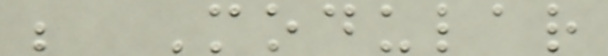; Modular
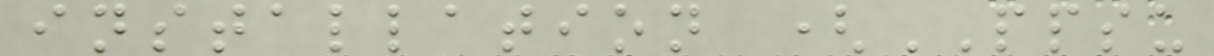installation (PPSU
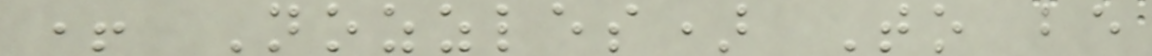+ Nozzles) To be
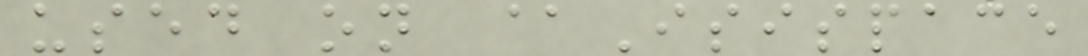used on @Isispace
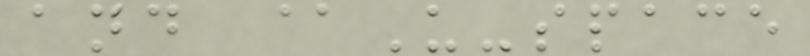and @U-space
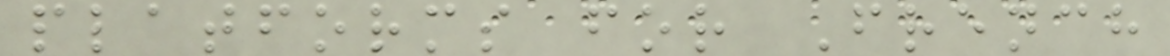platforms for French
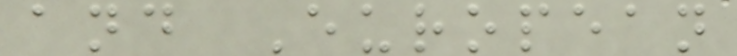and European
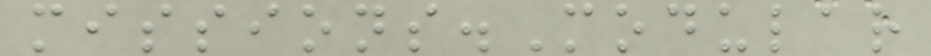missions.Modular
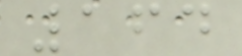164
